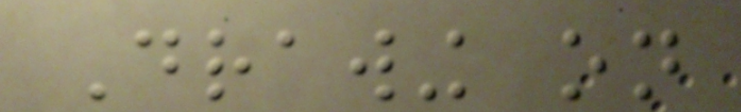Drawing on
